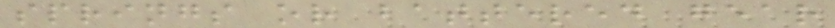springs or battered gear
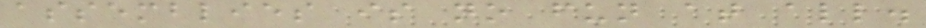assemblies is no fun at all.
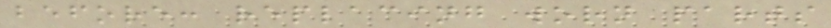before: replacing worn parts
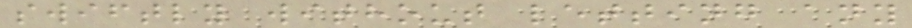swiftly without letting any
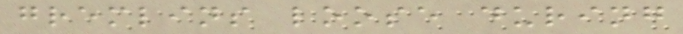gremlins loose during
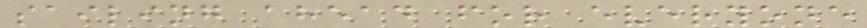sailing ahead for everyone
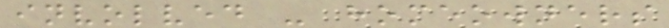involved - homeowners
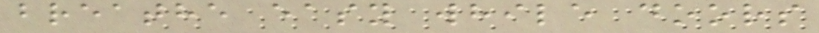breathe easy while doors
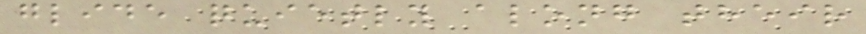glide quietly along their
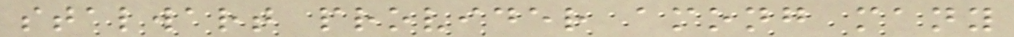stalwart provider among many
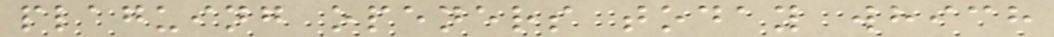plaguing openers today which
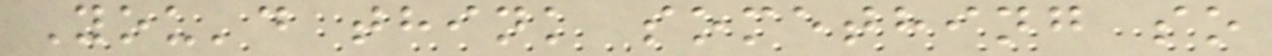You'd think something so
